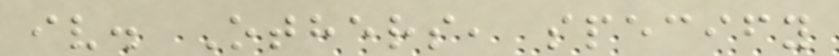iv. Others, specify
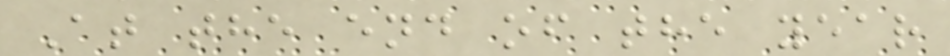At the end of the year
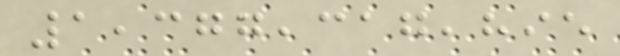1,377,317,895
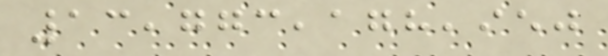13,773,178,950
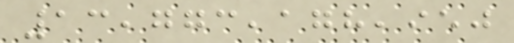13,773,178,950
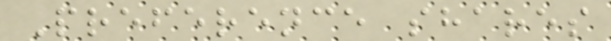Preference shares
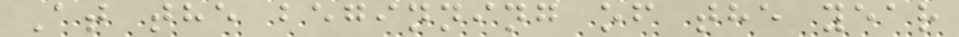At the beginning of the year
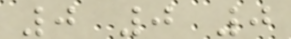0 0 0
